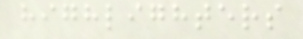highlighters
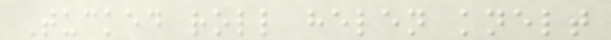Tucked roll helen knelt
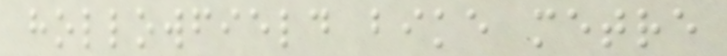hollowfield bike metre
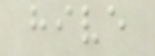hive
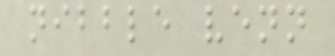nibble venn
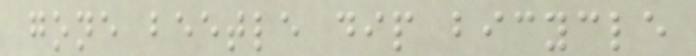gone beetle dip bicycle
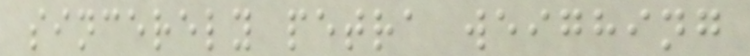sincerely petra weighing
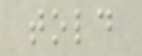told
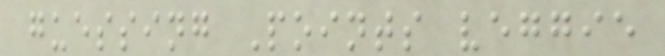guessing Points veggie
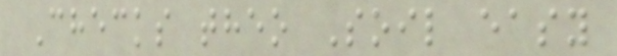Checks theo Soil easy
